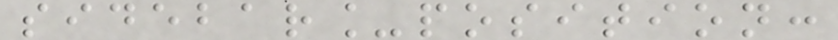sidebar_position:
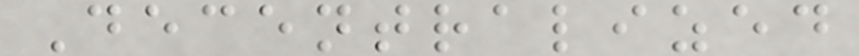Decentralized
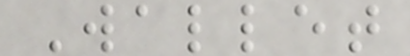Wallet
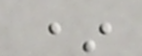*
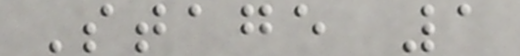Stage 1
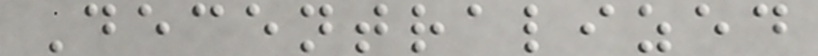Decentralized
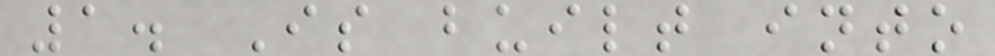1. Is built into
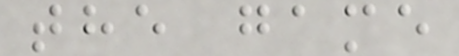the game
